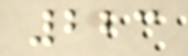223
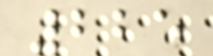225
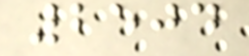2504
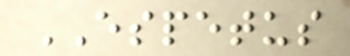ESPETUS
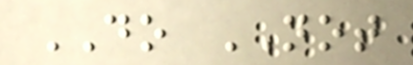DO NOT
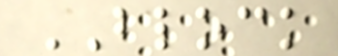BLOCK
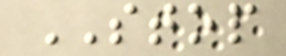STOP
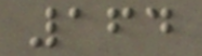164
